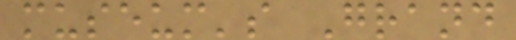museum's Grand
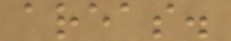areas.
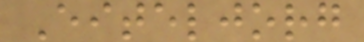Eiteljorg
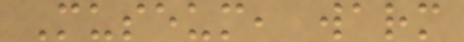Museum, warm
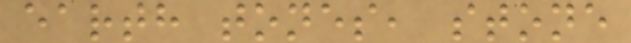earth tones, stone
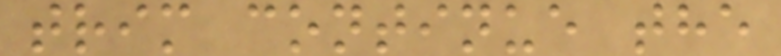trim continue the
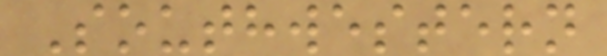Southwestern
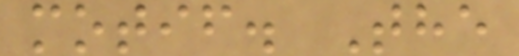motif. The
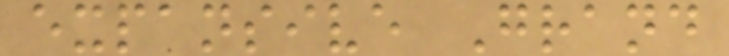expansive Grand
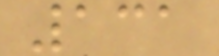131
